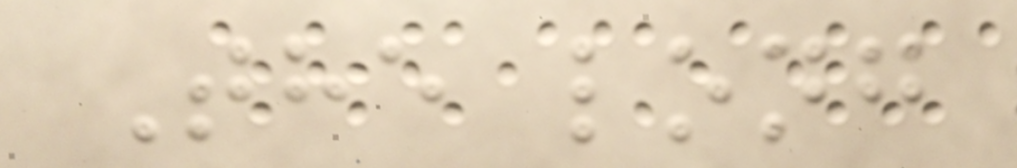The long
